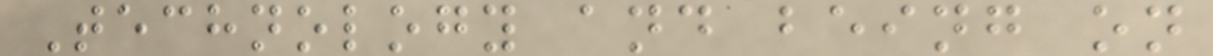Technology and being on
